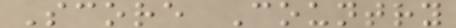Score Country
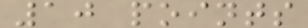10 points
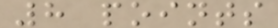8 points
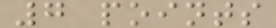7 points
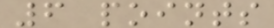6 points
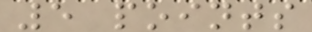5 points
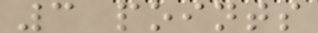3 points
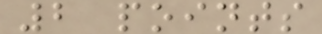2 points
